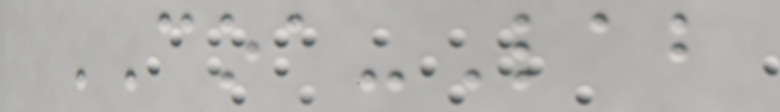COA-Lab
